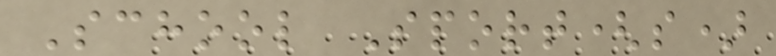School Sport(s)
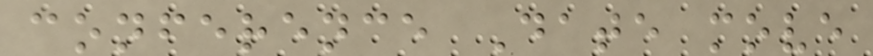conference Date move
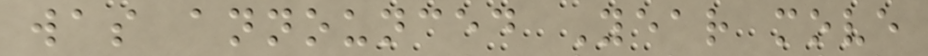was announced Year move
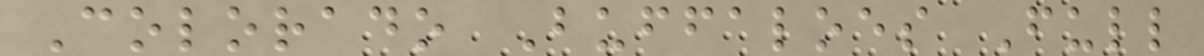Colorado Buffaloes Full
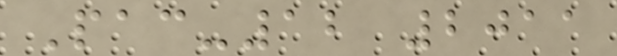Pac-12 2011
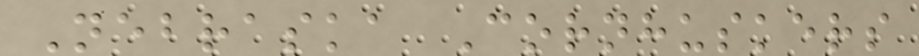Nebraska Cornhuskers
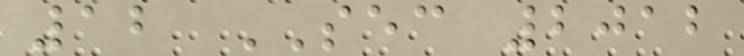12 SEC 2012
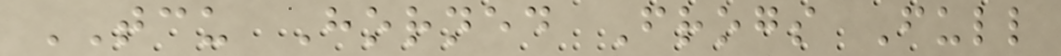TCU Horned Frogs Full
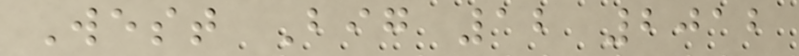West Big 12 2012
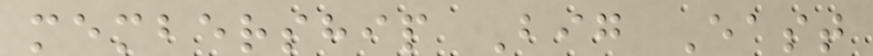membership Big East
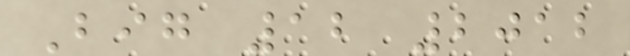Big 12 2012
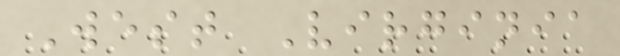West Virginia
